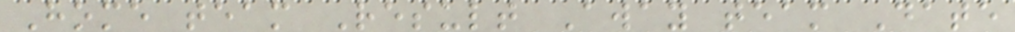Home team Result Away team Date
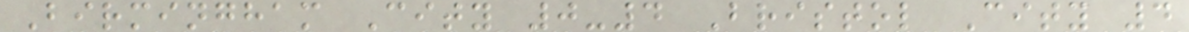Birmingham City 0-4 Bristol City 4
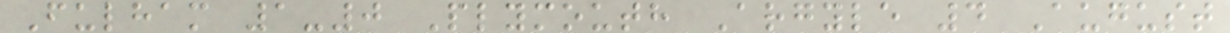Fulham 1-0 Plymouth Argyle 4 August
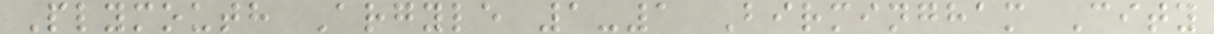Plymouth Argyle 1-1 Birmingham City
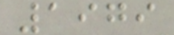1979
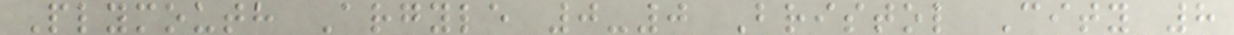Plymouth Argyle 0-0 Bristol City 8
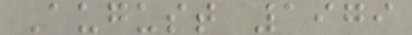August 1979
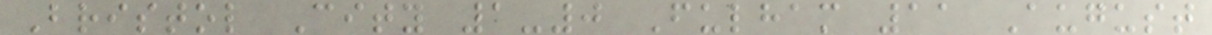Bristol City 1-0 Fulham 11 August
